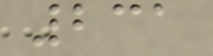231
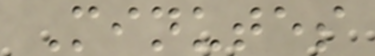Minutes
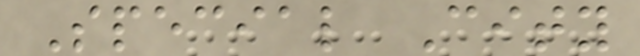Special City
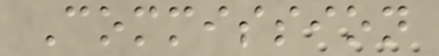Commission
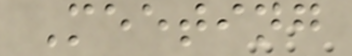Meeting
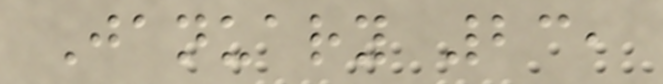January 23,
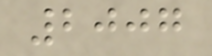2007
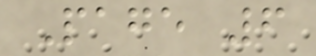Page 6
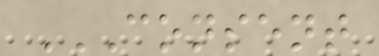CONSENT
